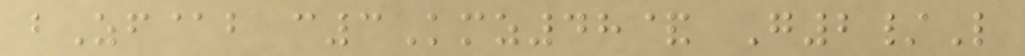bZf@b c3Kmz48& G2/L
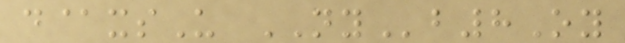d@xsU NYb8Oy
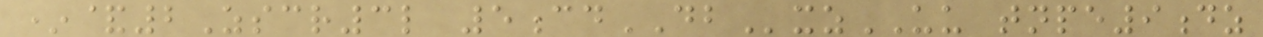*&2Zscr3l 5cdDBxzUU tnpe9dz
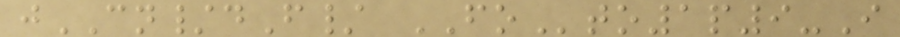jCN/dF/ FOto1p9-I
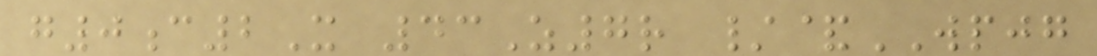g0c2X 43Z7r /&WPJG
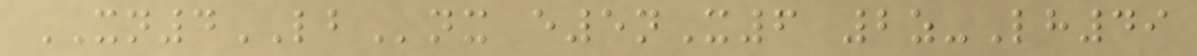XN4LBnx e5nX6 2z-Lh49
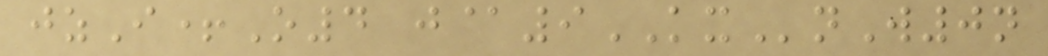jzI+O4 j@9KXnW0n
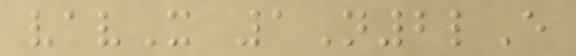vavX 1N2lE
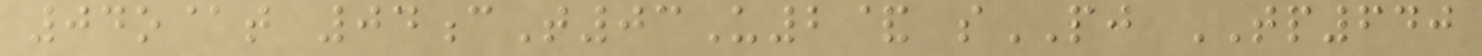04o@t 04cT03U2& sPJ TP640
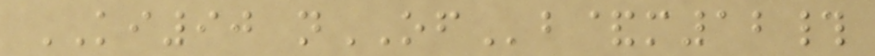KI90 nOFb&m12#
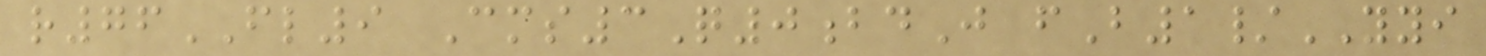r76FL9 Cms3Q0bdJ fB1/YYI
